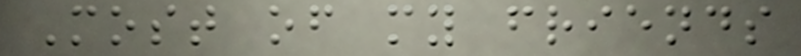Most of my friends
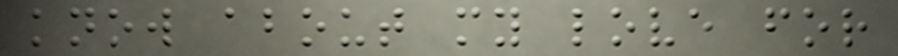know about my love for
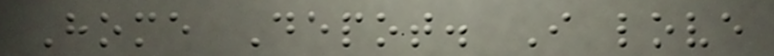Home Depot. I love
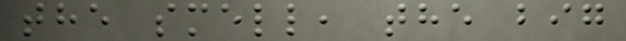the smell, the big
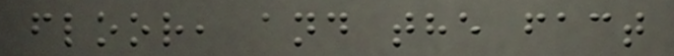floor, and the fact
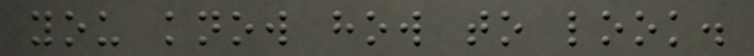you know how to look.
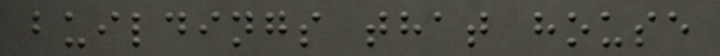buildings that house
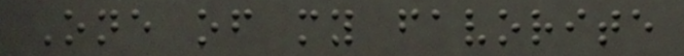One of my favorite
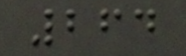264
